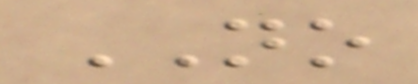NO
